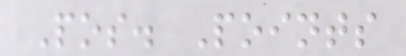Pos. Points
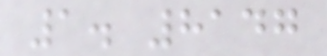1. 8147
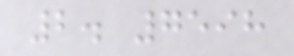2. 7598
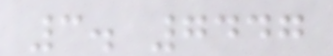3. 7447
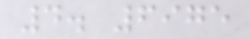4. 6975
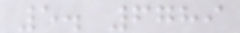5. 6789
